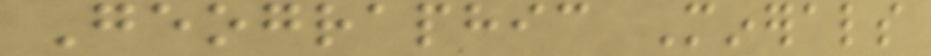Geographic Minerals
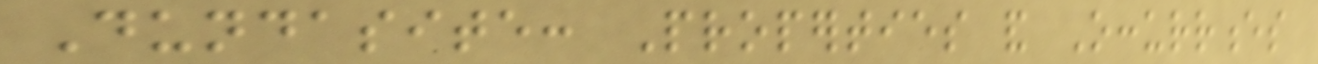Dundasite: Properties and Occurrences
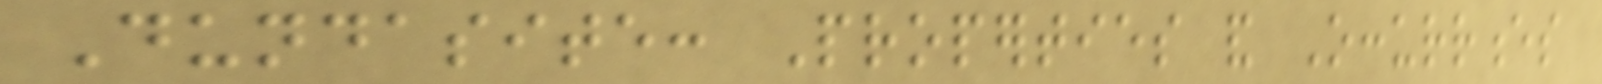Dundasite: Properties and Occurrences
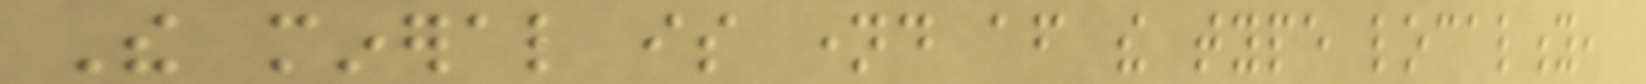The mineral is named after the type locality,
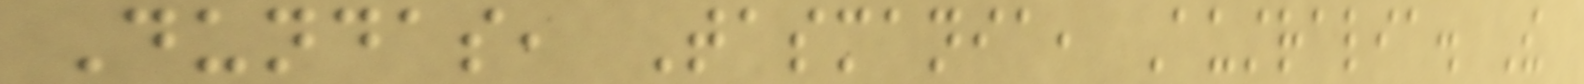Dundas, Tasmania, Australia. The
